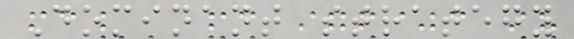Dominant strategy
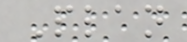Plan
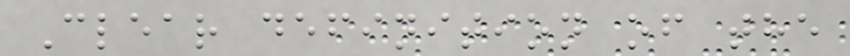Clear definition of the
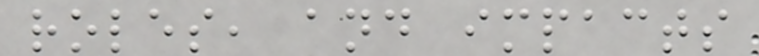roles, and impacts
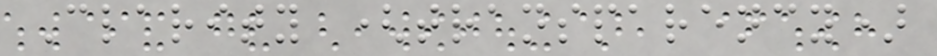Clarity (transparency)
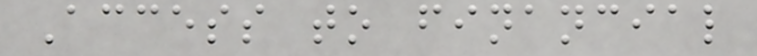Access to financial
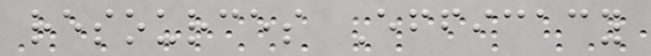resources Efficacy
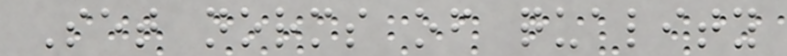Set norms of quality
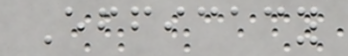Efficacy
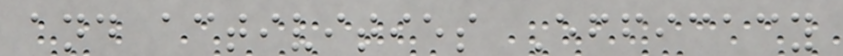and activities Efficacy
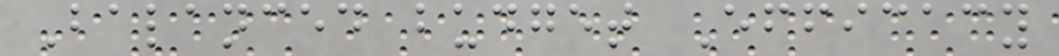Balanced budget Efficacy
